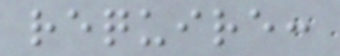require:
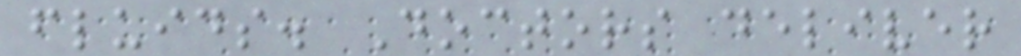fluids. Doctors deliver
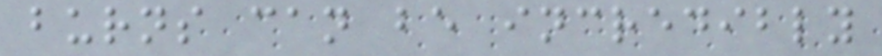burns can be incredibly
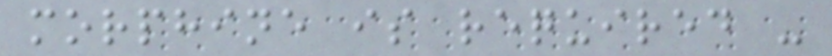morphine is required -
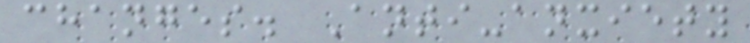changes. Anti-anxiety
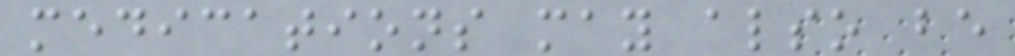medications may also be
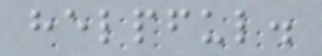helpful.
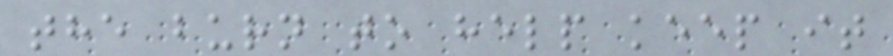the burn to help keep it
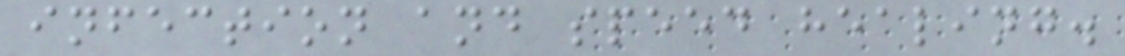infection and speed healing.
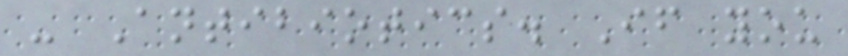- Antibiotics. If you
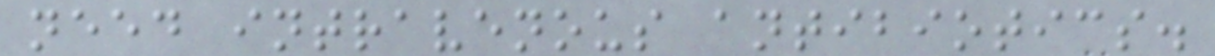need intravenous antibiotics.
